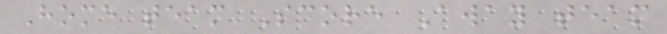Home team Score Away team
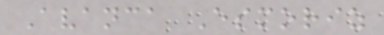Avanca Esmoriz
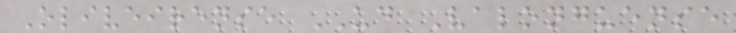Oliveirense UD Valonguense
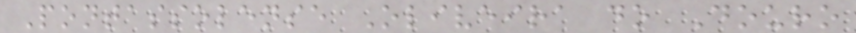Pontassolense Oliveira do Douro
